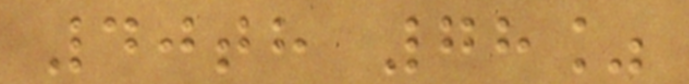40th 78%
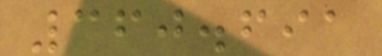360.691
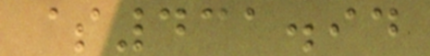$431.94
